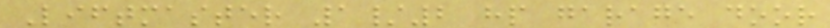Liftmaster 1/2 hp garage door
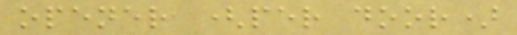opener (per door)
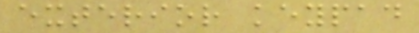exterior keypad
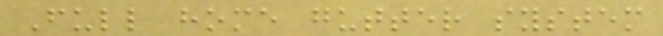Full home gutter system
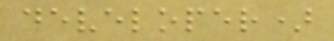developer)
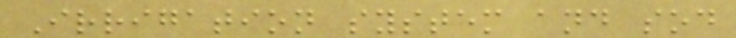Irrigation system and sod
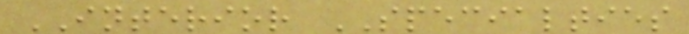INTERIOR SPECIALTIES
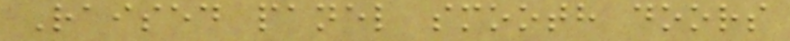Raised panel smooth doors
